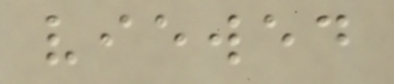viewed
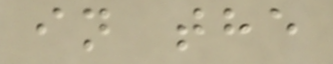in the
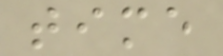time
